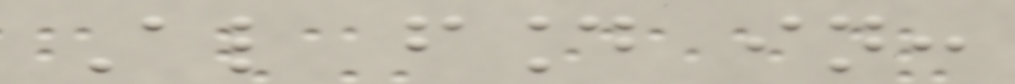Also found in:
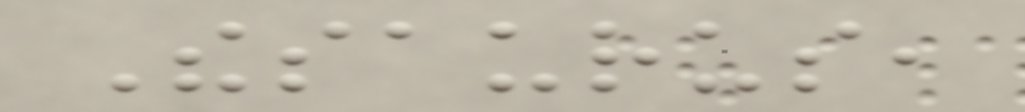Thesaurus,
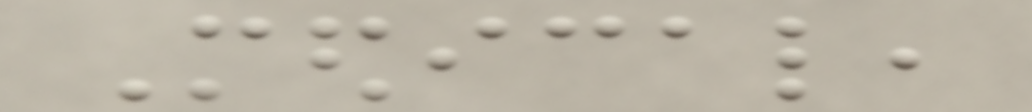Medical,
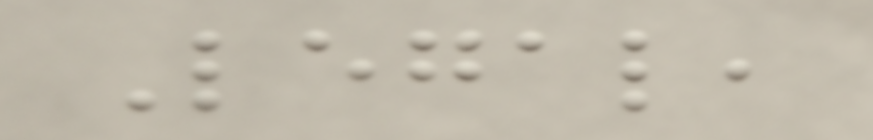Legal,
